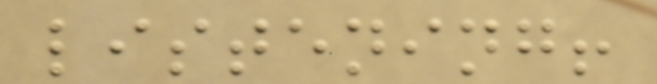listening!
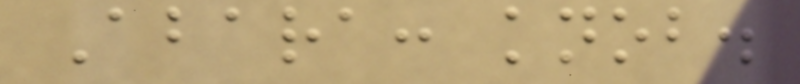Abara: knob.
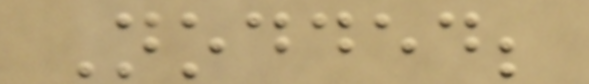Nodded;
